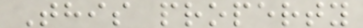This property
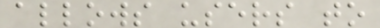allows users to
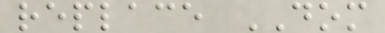replace DOM
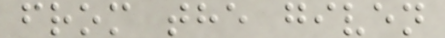from the given
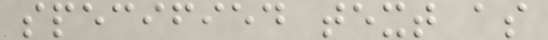specified text as
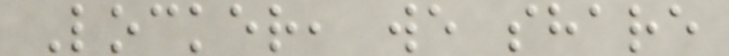Locker, we share
